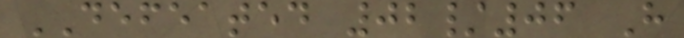DEFEATED 02/06 H
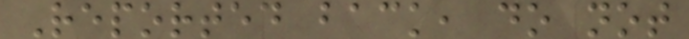Reported back, do not
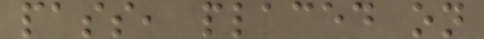pass, placed on
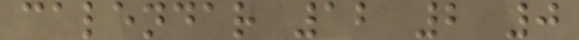calendar 12 2 0
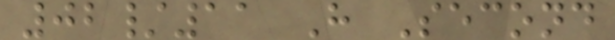02/11 H Second
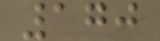170
